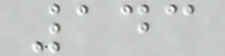143
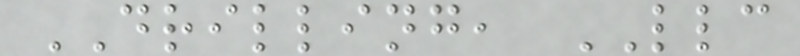DRILLING, LLC
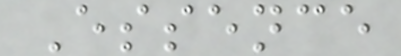Essence
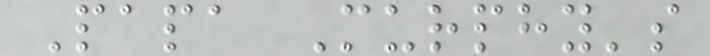Papa Murphy's
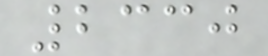2330
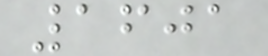1601
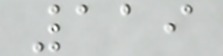119
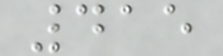415
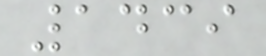1439
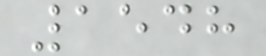1548
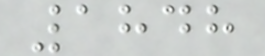1848
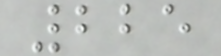225
